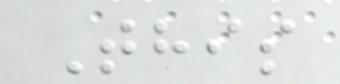This
